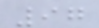97
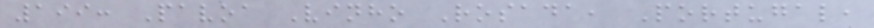199: Pavoa Vinho Rosada, Portugal,
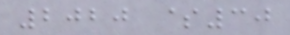2020 $30
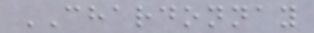CHARDONNAY
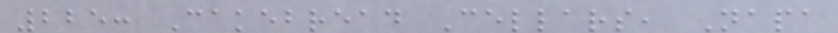225: Cakebread Cellars, Napa
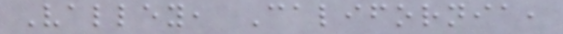Valley, California,
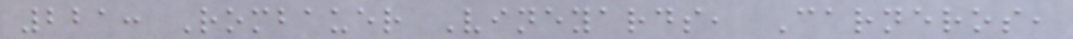221: Rombauer Vineyards, Carneros,
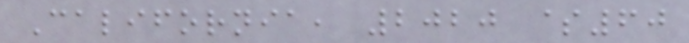California, 2020 $60
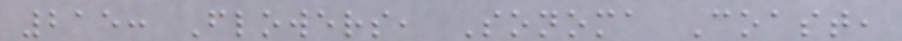215: Flowers, Sonoma Coast,
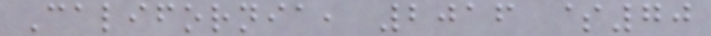California, 2016 $70
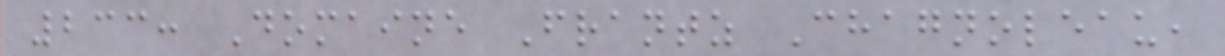233: Domaine Frantz Chagnoleau,
